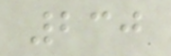230
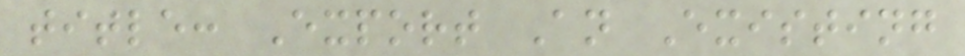title: Export An Existing
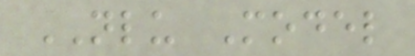NLU Model
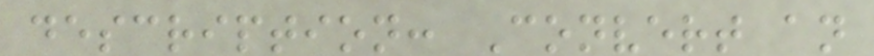description: Convert an
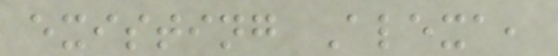existing Alexa,
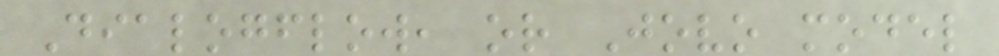Dialogflow, or Jovo model
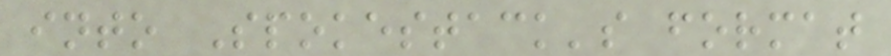into Spokestack's format
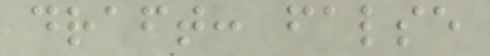draft: false
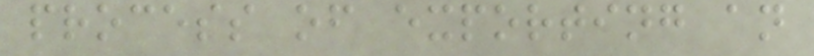process of exporting an
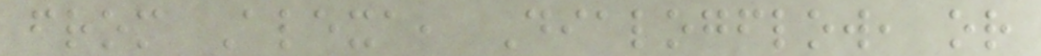from Alexa, Dialogflow, or
